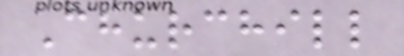Churchill
